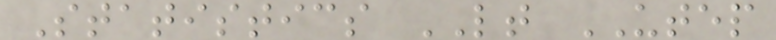Statistics LT UTEP
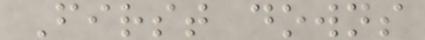First downs
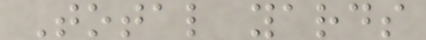Total yards
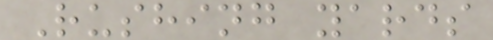Rushing yards
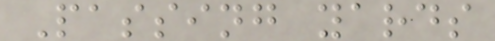Passing yards
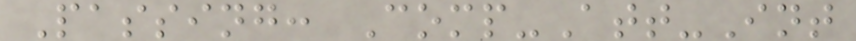Passing: Comp-Att-Int
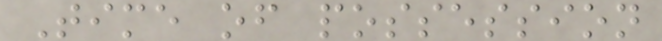Time of possession
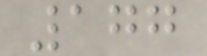177
